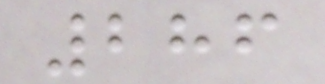286
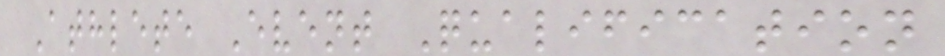Athlete Event Qualification
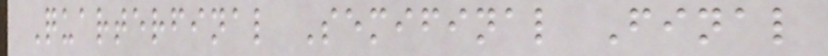Quarterfinal Semifinal Final
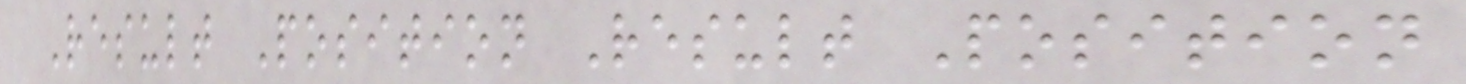Result Position Result Position
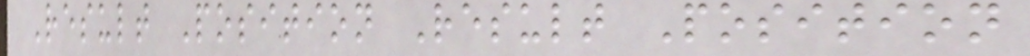Result Position Result Position
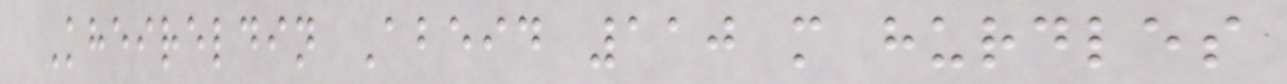Kheireldin Abeid 110 m hurdles
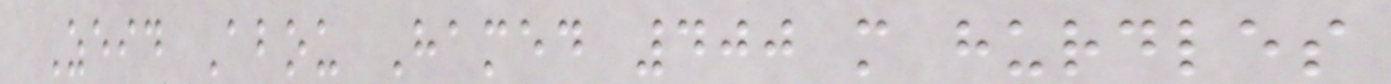Zeid Abou Hamed 400 m hurdles
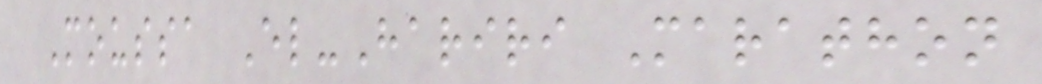Moussa El-Hariri Marathon
